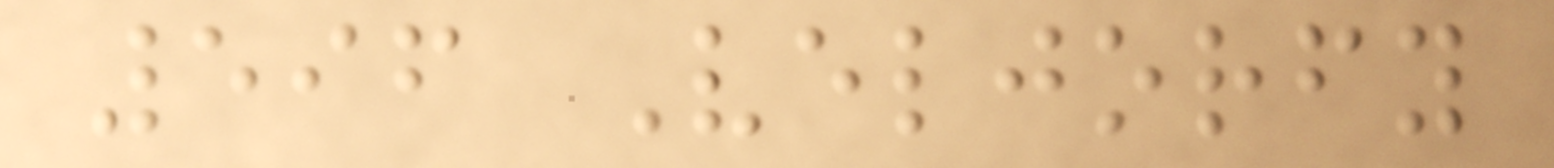596 Veljorfy
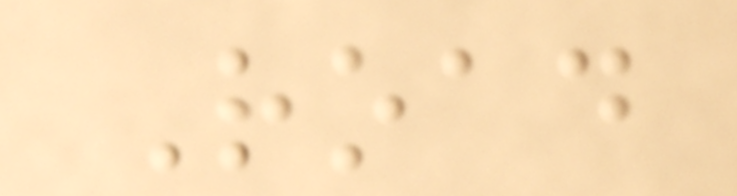Road
